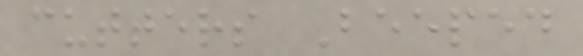cutters Beeped
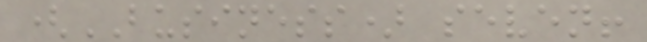(BUSINESS) seven!
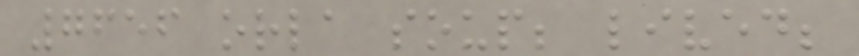7656 orla soup; lived;
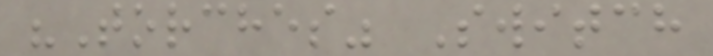"Torches" Switch
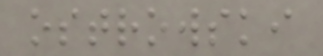ostrowski
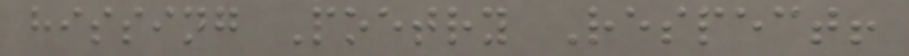hissing Poetry Respect!
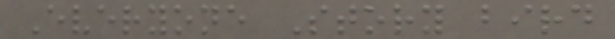Everyone Story bird
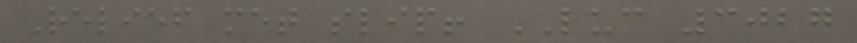Relief met slip! LUC 3027
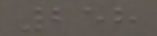258
